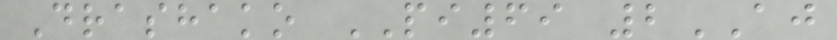Drashako PI69 2AJ
